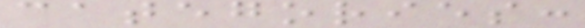categories:
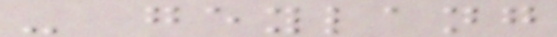- geylang
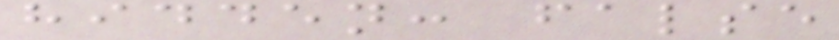hidden: false
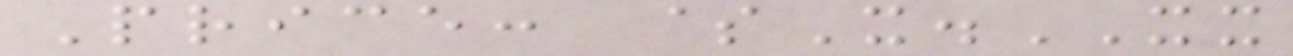Price: $X.XX
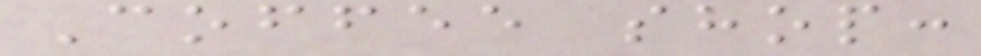Coffee shop:
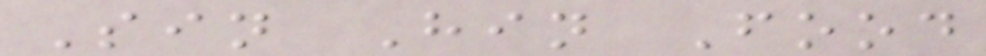Sin Hin Food
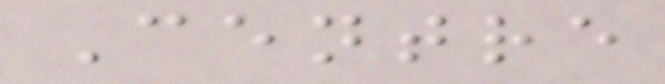Centre
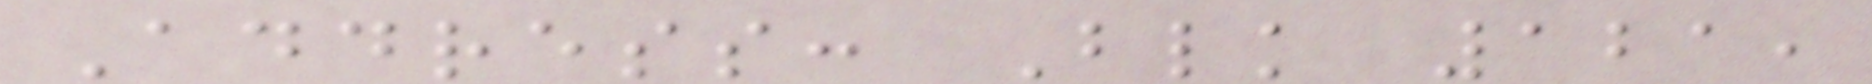Address: Blk 121,
